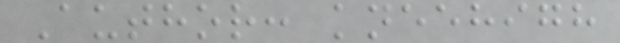Author: kneehigh
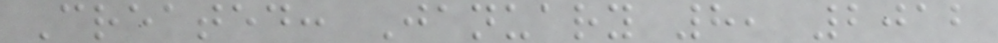Created: January 8, 2012
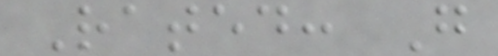Rated: G
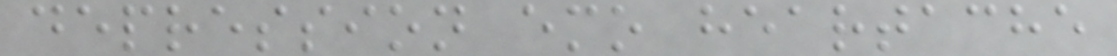depression emo heartache
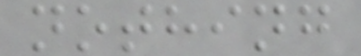nothing
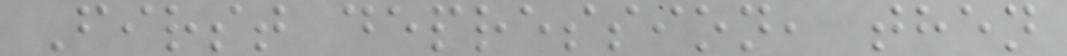First depression, then
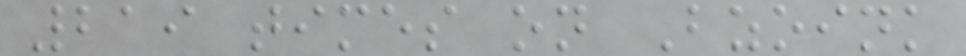219 times on Bzoink
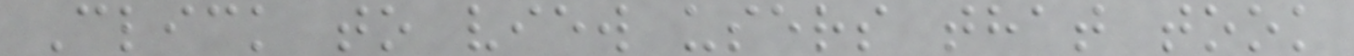Click to view users that took
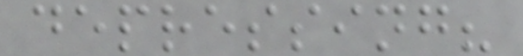depressing?
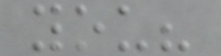you?
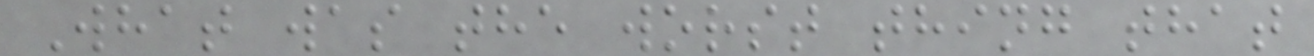What was the worst thing that
